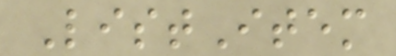ListItem
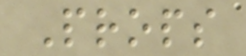Props
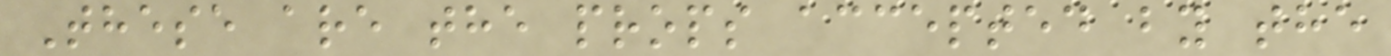These are the props accepted by the
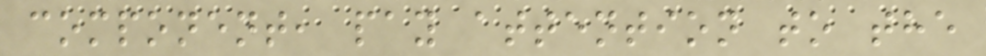component, pay attention to the
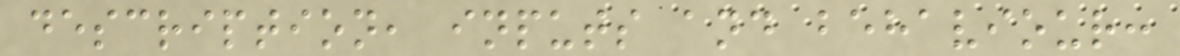description, inputs and behaviour:
